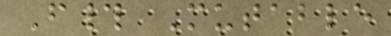F# Mutable
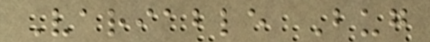Variable Bug
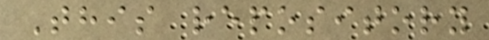This repository
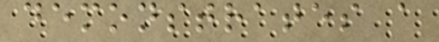demonstrates a
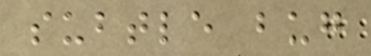subtle bug
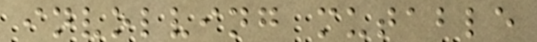involving mutable
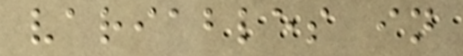variables in
